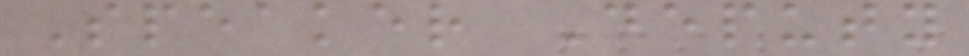Speaker Deputy
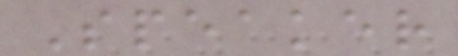Speaker
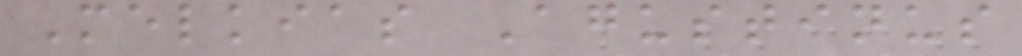Melkias Agustinus
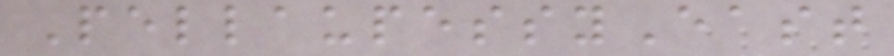PellaupessyEast
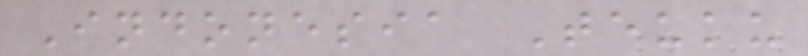Indonesia Teuku
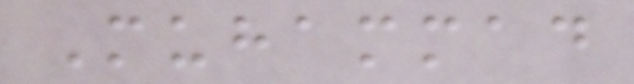Muhammad
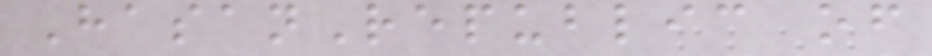HasanRepublic of
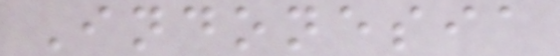Indonesia
